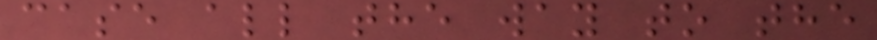case all the way to the
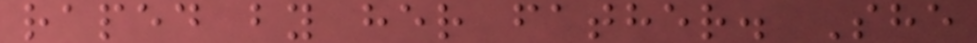raped by her father. She
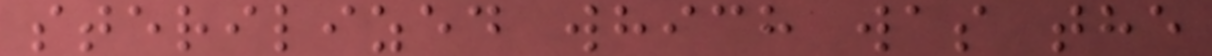sterilized which was the
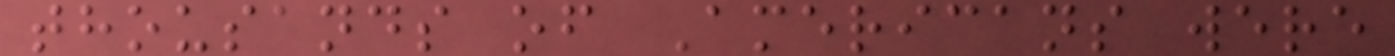thousands of Americans were
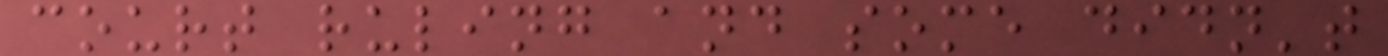court ruling and some didn't
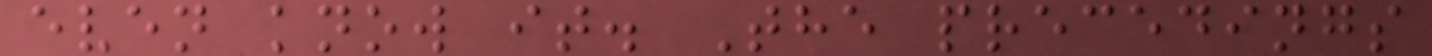even know it. The precedings
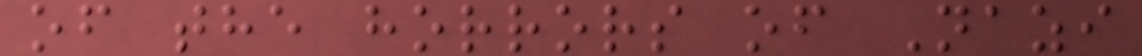of the horrors of Nazi
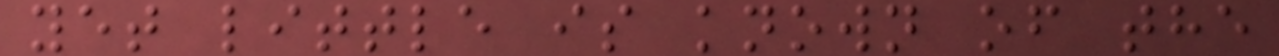yet little is known of the
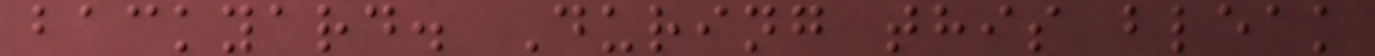backyard. During this bleak
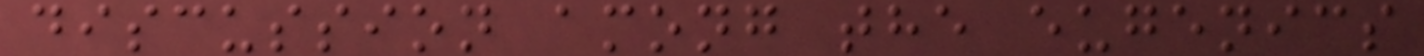discussion among the eugenics
